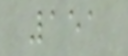151
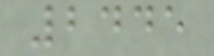2445
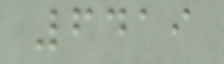6419
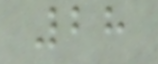28
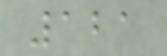121
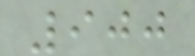900
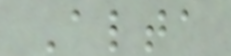Alta
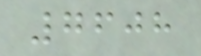7608
